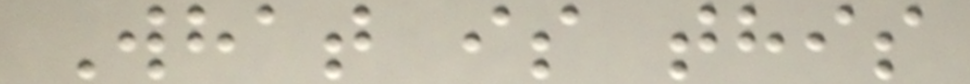What is this
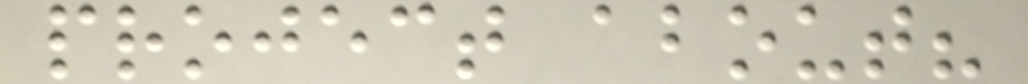project about?
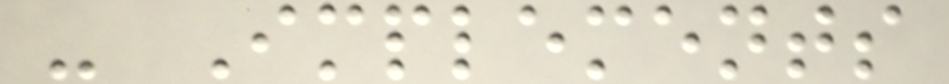- Implements
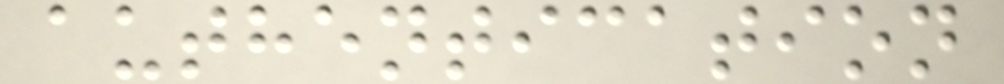authentication
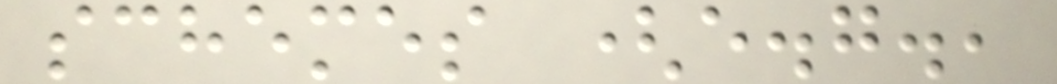schemes (e.g.,
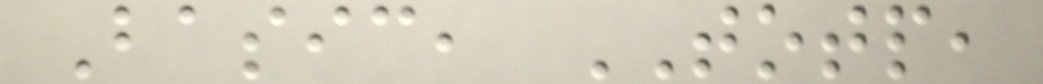Basic, TOTP,
